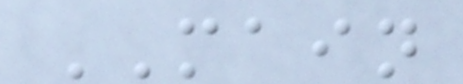MAIN
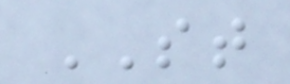ST
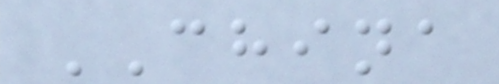CHINA
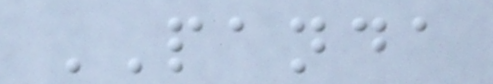PANDA
